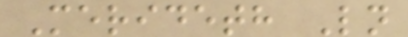Merideth Ln
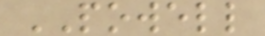POWELL
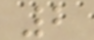2
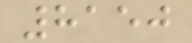8150
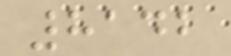8142
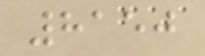8150
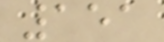151
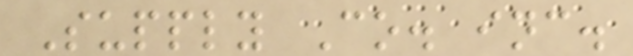Supply Co. inc.
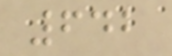642
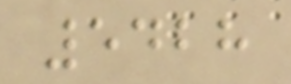5428
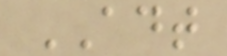ADT
